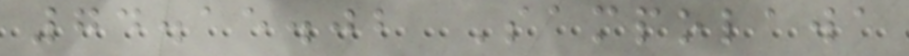74.15.02 Sampolawa
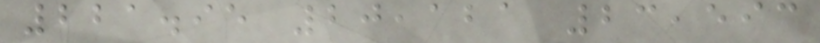221.95 20,121 23,593
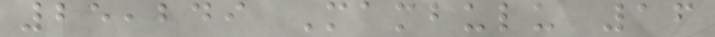25,249 Mambulu 16
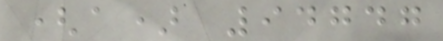(a) 94747
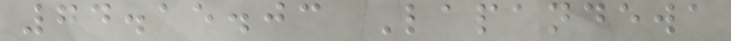74.15.03 Lapandewa
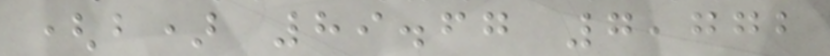(b) 89.67 7,772
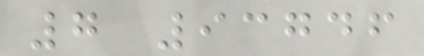7 93746
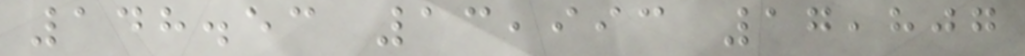148.53 13,993 17,807
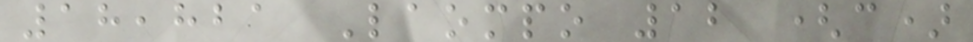18,821 Laompo 12 (c)
